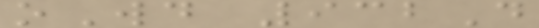oWd 932D
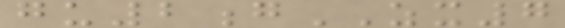gu2gZX7
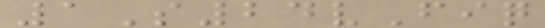1S24vFiq
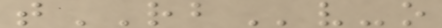tRBv-o
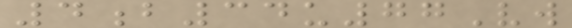4b34u77Vw
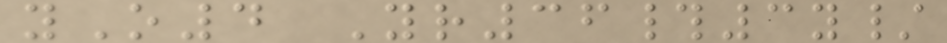yO4 Yr36#3y/
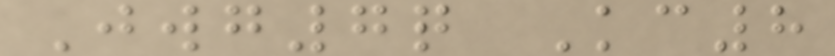Jwg7q Kc8
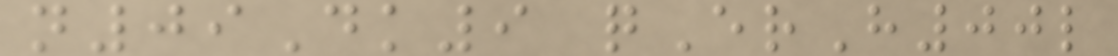n09Dk9 qErH00l
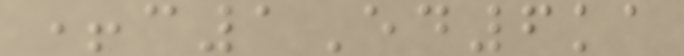+c1Ed6ka
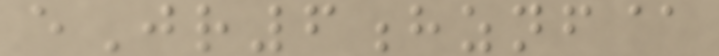eJr6hznf@
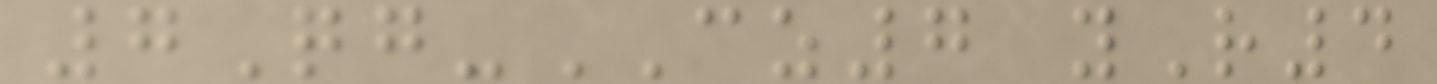7Qg-CZ7 yR4
